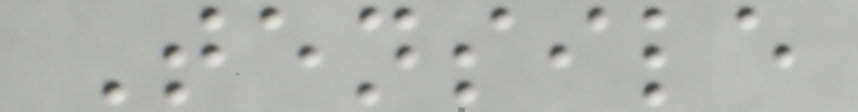Tensile
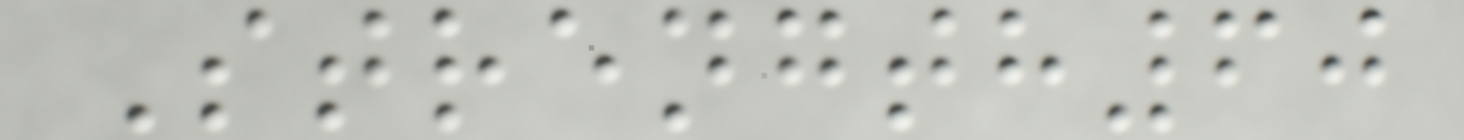Strength60
